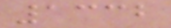1332
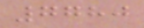7780
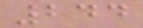244
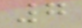7
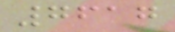7617
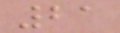21
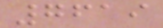7619
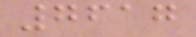7617
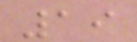19
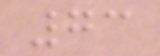73
